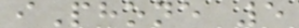iPhone 5
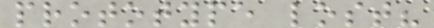prototype lost?
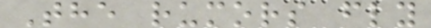The rumors fly
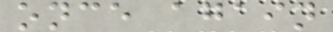once again
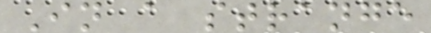In a strange
